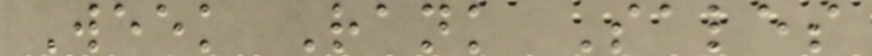Week Rank Sales
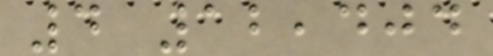4 12,404
